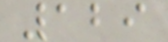129
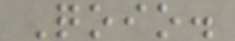Qoio.
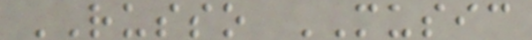RUSSO MUSIC
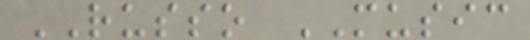RUSSO MUSIC
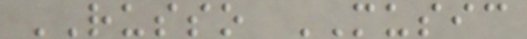RUSSO MUSIC
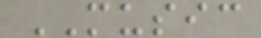MUSIC
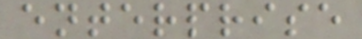enterprise
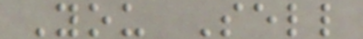You Sell
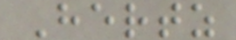Hertz
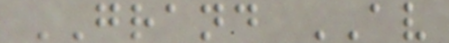GRAND AV
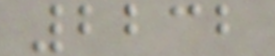2232
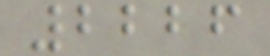2226
